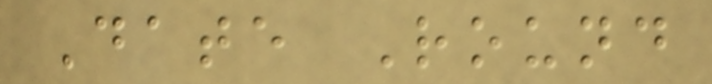Date Round
